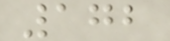172
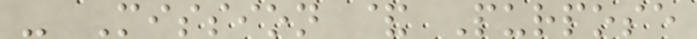- Mission & Purpose
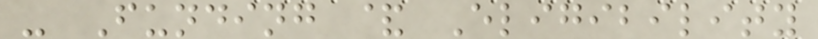- Funding & Eligibility
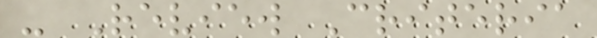- Review Criteria
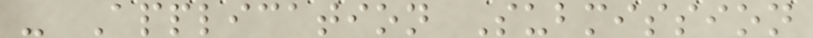- Application Submission
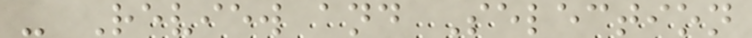- Review and Selection
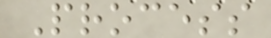Process
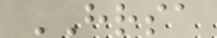HRSA
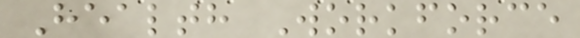Health Workforce
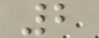2
